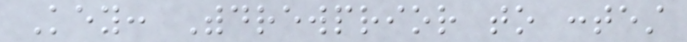Key: Withdrewprior to contest
